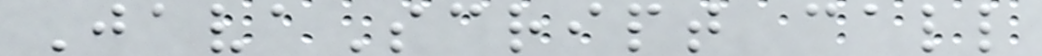JavaScript call
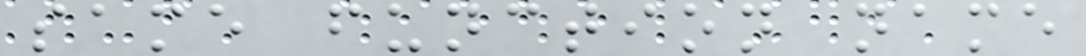same function name
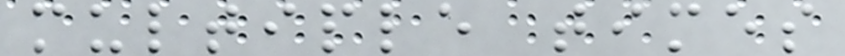multiple times
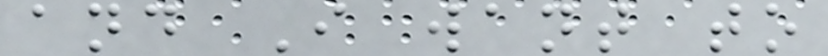and I want to
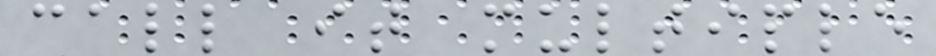call it multiple
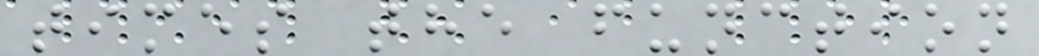times the function
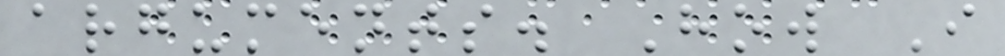arguments. How I
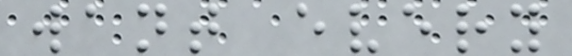want every
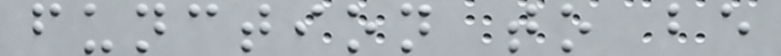function to be
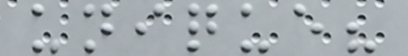unique?
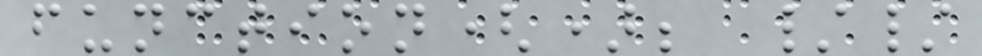function(); //
